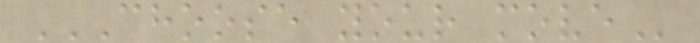CHOOSE YOUR MOVE
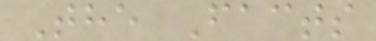The Facts
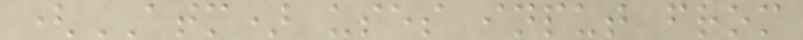(ATM) uses input from
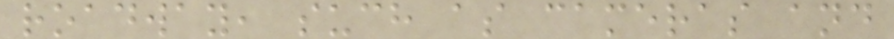roadway, such as cameras and
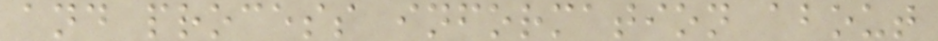and process information about
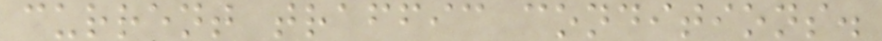current traffic conditions.
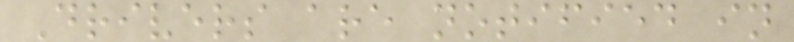Drivers are notified in
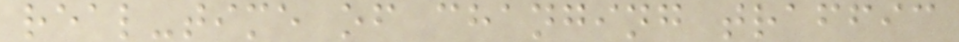real-time of changing traffic
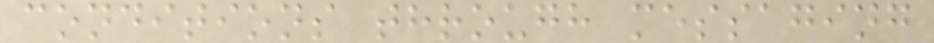conditions through messaging
